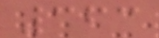363
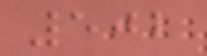502
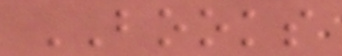BOOKS
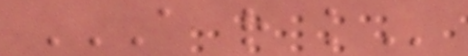A R K
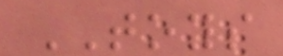TOYS
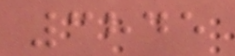3845
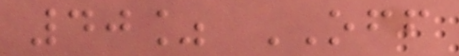40% OFF
